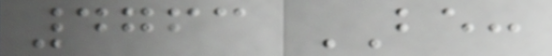4763 BE:
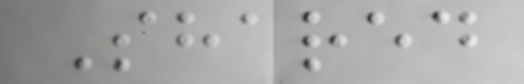Shared
